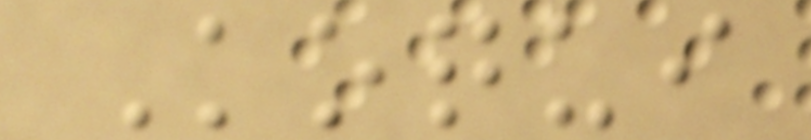Koqui
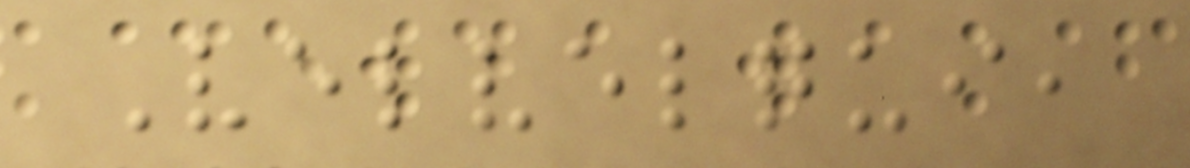Velvelqui,
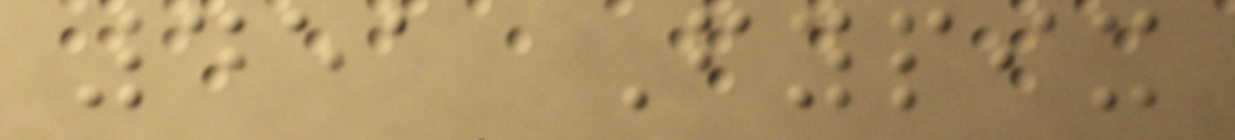451 Fypix
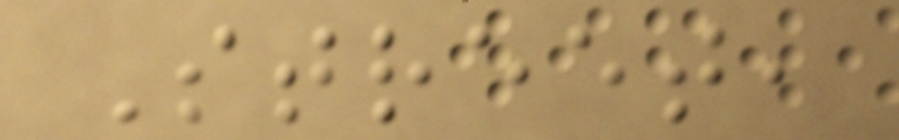Street,
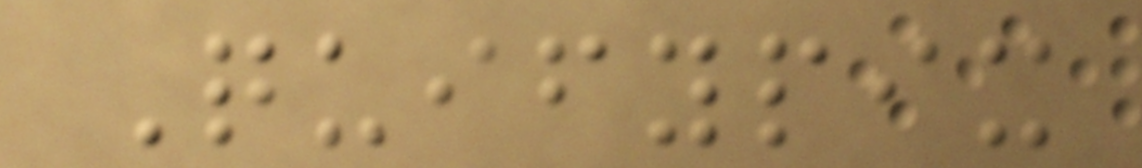Quifypix
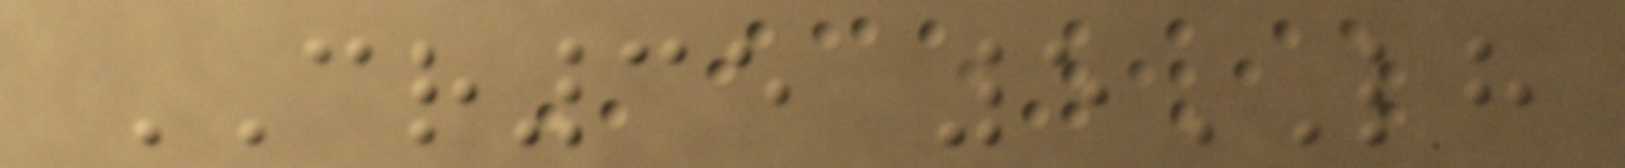CR35 5LH
